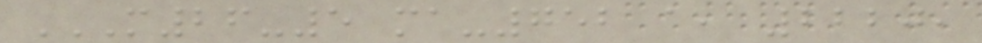M26-5 MA-752 A, 2220,
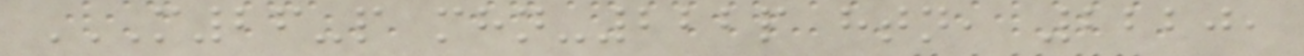M26-P MHN-222P HTN, 2220,
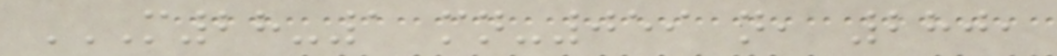M28-1 MN-059 N, 280,
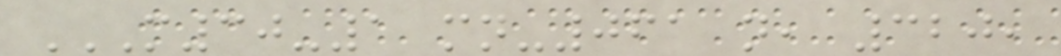M30-1 MN-061 N, 320,
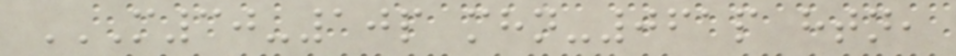M30-10P MHN-061P HTN,
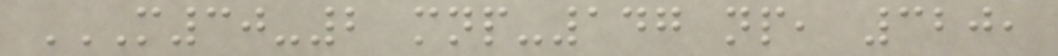M30-2 MNP-147 NP, 320,
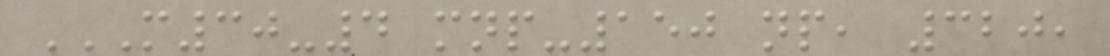M30-4 MNP-150 NP, 320,
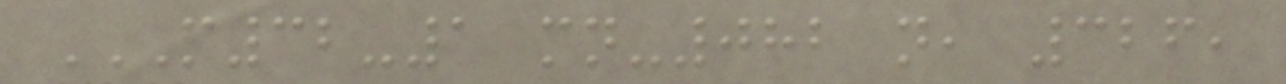M32-1 MN-082 N, 326,
